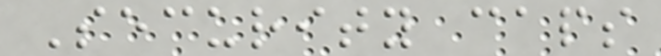Security caps
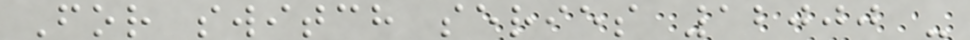For switch series 12000 -
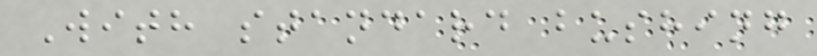With standard bushing
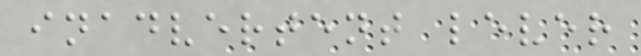inadvertent lever
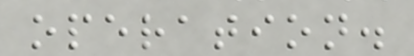operation.
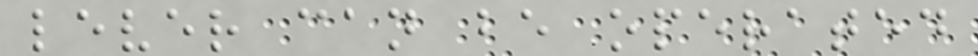lever can be operated
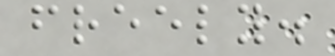freely.
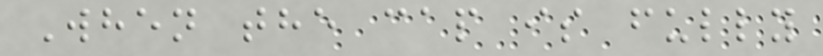When the cap is fully
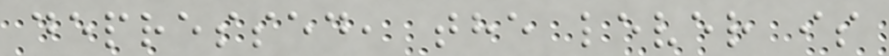depressed, the lever is
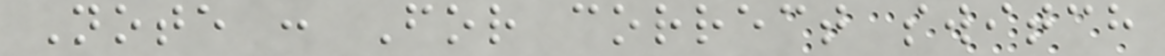Note : For correct switch
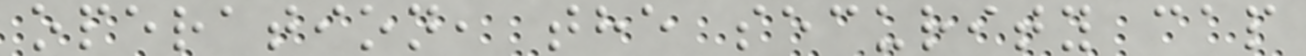operation, the security cap
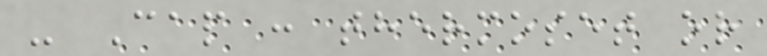- Cap : thermoset or
